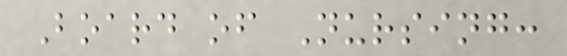Board of Nursing:
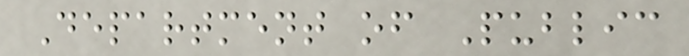Department of Public
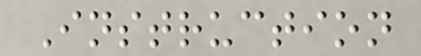Instruction
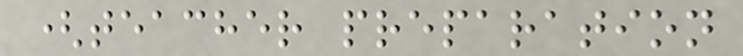(teacher preparation
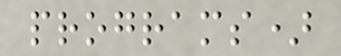programs)
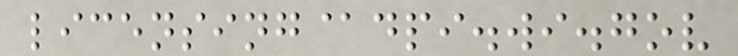licensing@dpi.wi.gov
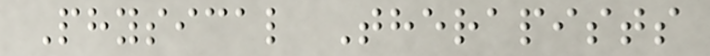Physical Therapists
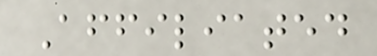Affiliated
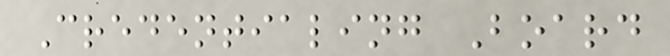Credentialing Board
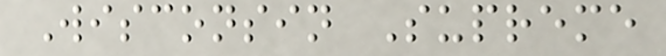Wisconsin Supreme
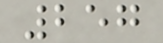257
